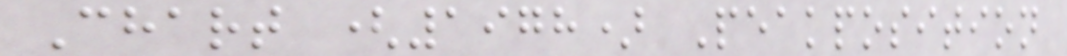Chart (1978) Peakposition
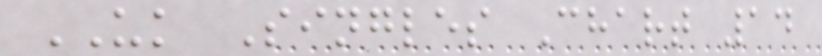UK Singles Chart 14
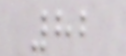82
